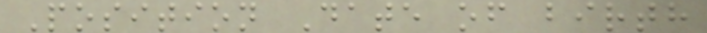Position Date of birth
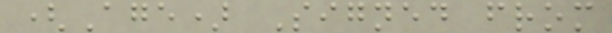(Age) Signed from
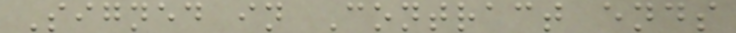Signed in Contract ends
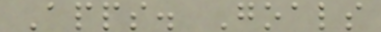Apps. Goals
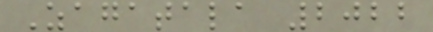Zagatala 2022
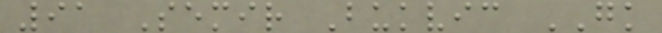91 Semir Bukvic GK
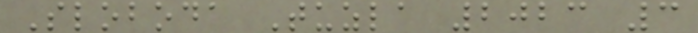Sloboda Tuzla 2023 3
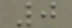0
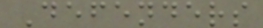Defenders
